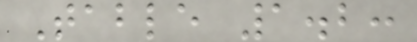Table 1.2:
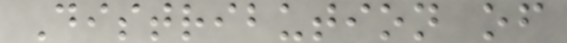Distribution of
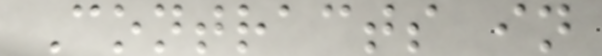Contracts in
